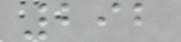292
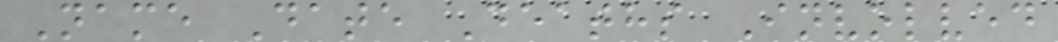Name Date Deaths Involved
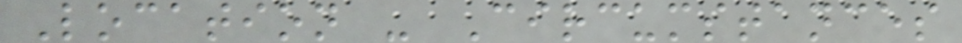Location - Circumstances
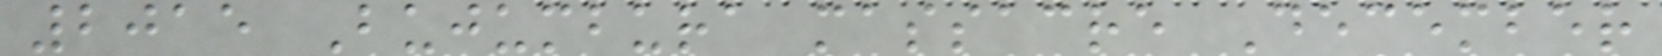2015 Bujumbura massacre December
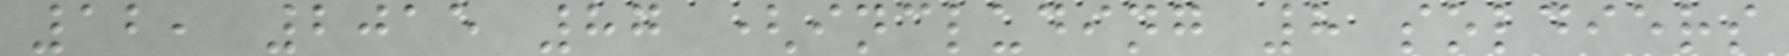12, 2015 87 (including 8 soldiers
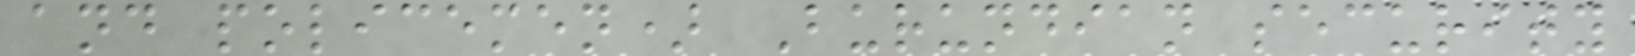and policemen) Burundian security
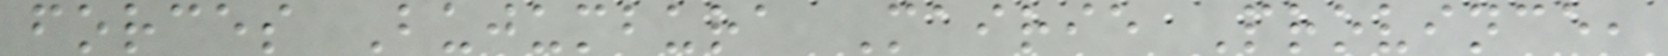forces Bujumbura Mairie Province,
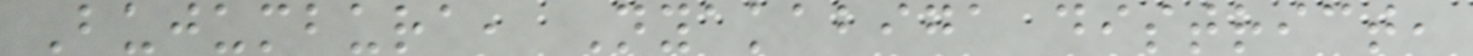Bujumbura, Nyakabiga district,
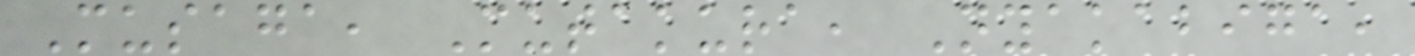Musaga, Mutakura, Nyakabiga,
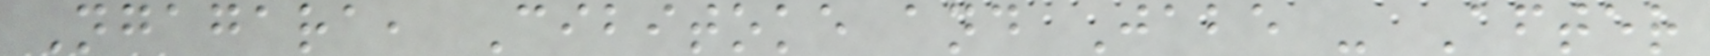Ngagara, Cibitoke and Jabe - After
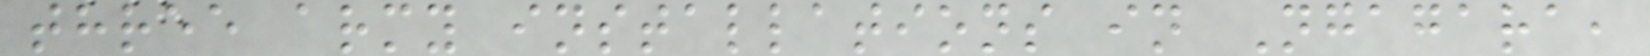three army installations in Ngagara,
